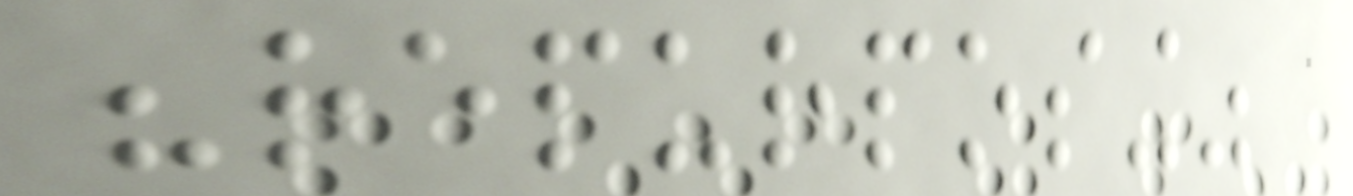"repurposing"
